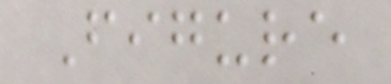Figure
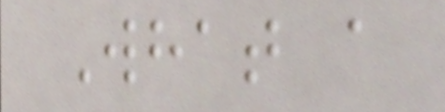What a
